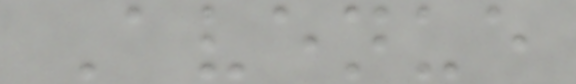Avenue
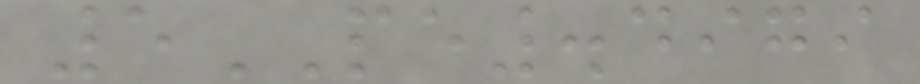5PE.4979
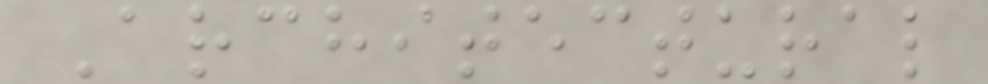Architectural
